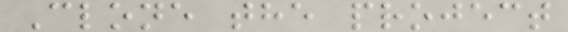Clone the project
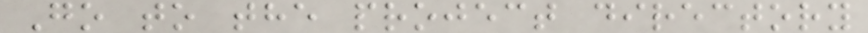Go to the project directory
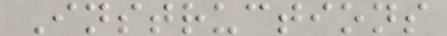Instructions
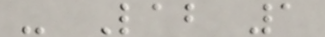- Lab 1
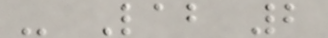- Lab 2
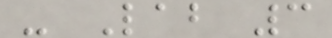- Lab 3
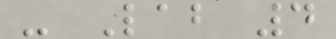- Lab 4
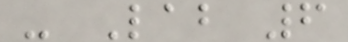- Lab 6
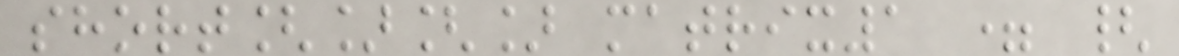short[][] matrix1 = {
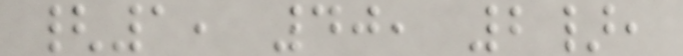{1, 40, 2},
